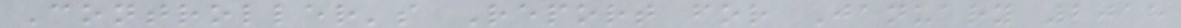Controller's Report for January 2018
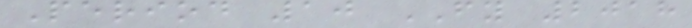Period 10 FY 2018
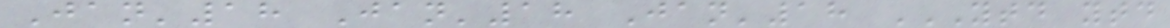Jan'18 Jan'18 Jan'18 YTD YTD
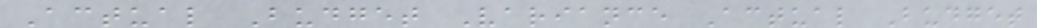Actual Budget Variance Actual Budget
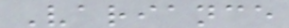Variance
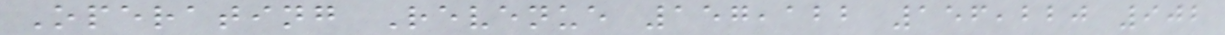Operating Revenue 157,122 156,220 902
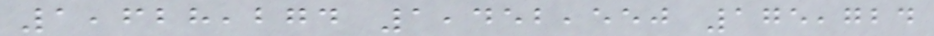1,628,274 1,452,550 175,724
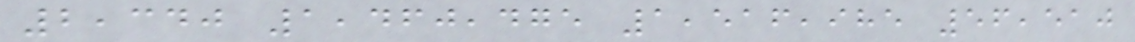2,340 1,460,475 1,516,985 56,510
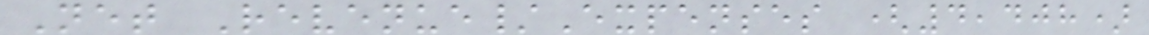Net Revenue/Expenses (4,408)
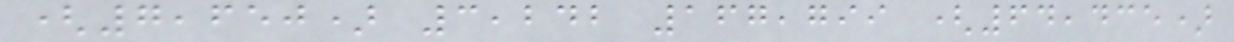(7,650) 3,242 167,799 (64,435)
